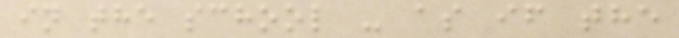in the school - as if the
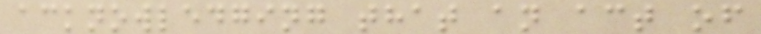acknowledging that an act of
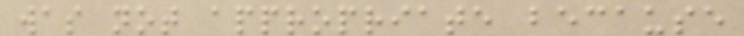was not appropriate because
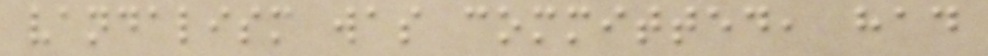vandalism was committed, had
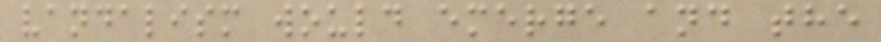vandalism would emerge and the
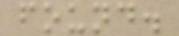found.
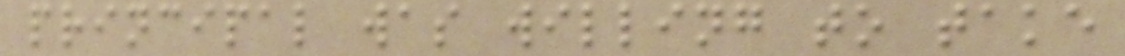principal was willing to take
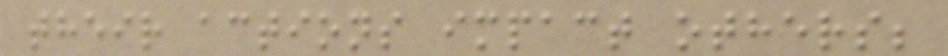their actions impact others;
